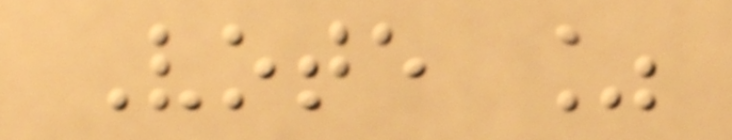Vote %
